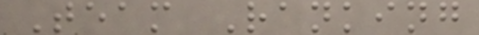Team Ranking
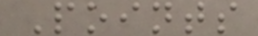Points
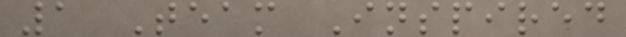1 Team Inspired
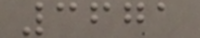3671
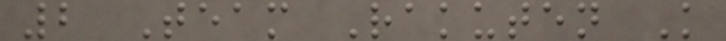2 Team Rakuten K
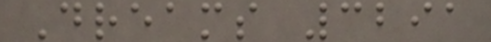Dreams 3291
